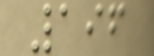196
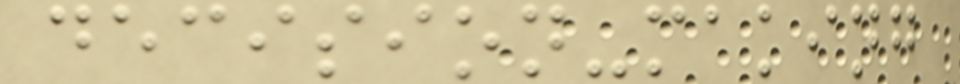decision-making
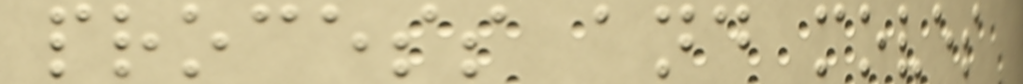process and moves
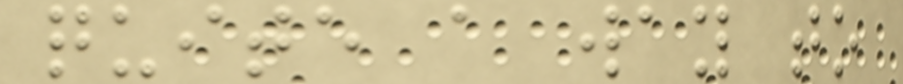quite a way to
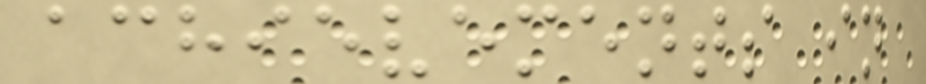achievements in
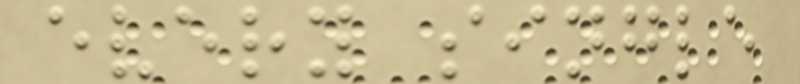every single
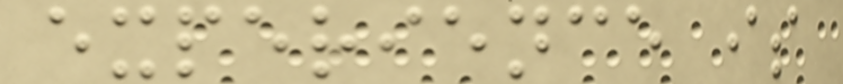experience is
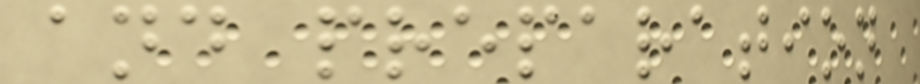and preparation
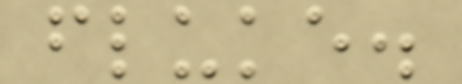fluke.
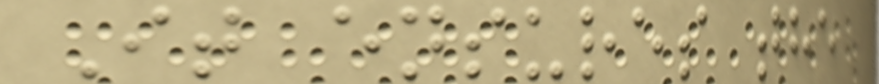It ensures the
